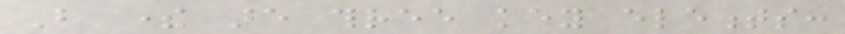But there are three key elements:
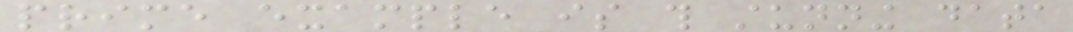prime example is this stunning data
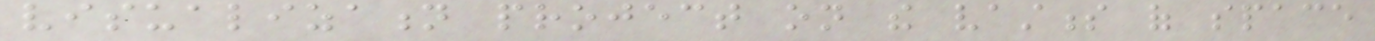visualization project on the vastness of space
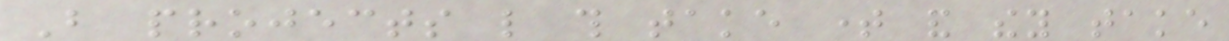But projects like this take time and they take
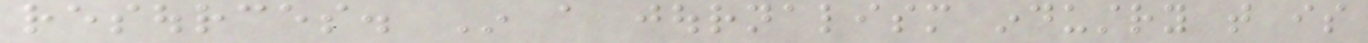resources. In a journalism industry that is
